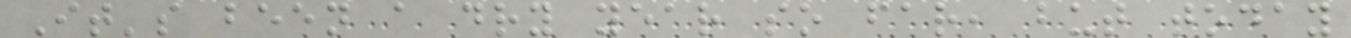It's been a dry year so far, but today
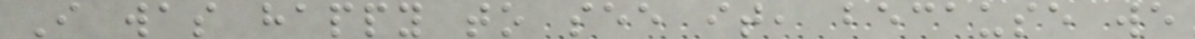I was happy to see it, because we
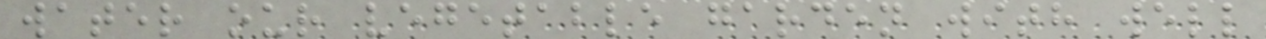water our vegetable garden with well
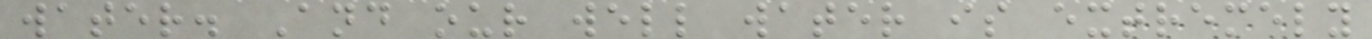water. And our well water is extremely
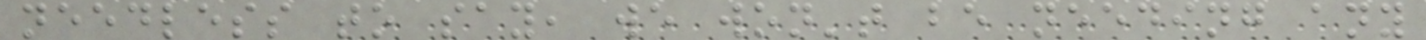needless to say, we won't be needing any
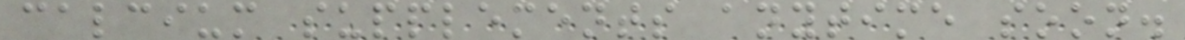calcium supplements anytime soon.
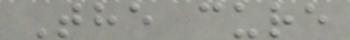The cure
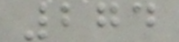274
